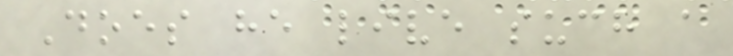Does he live such a
